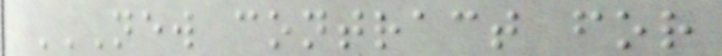NEW CONTRACT FOR
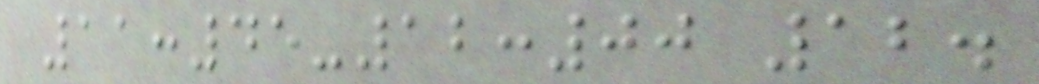11:45-12:00 12.
